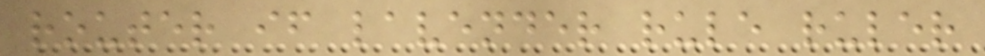router if lavender rule ruler
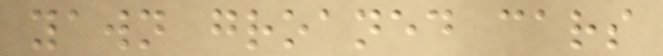yawn groaned cars
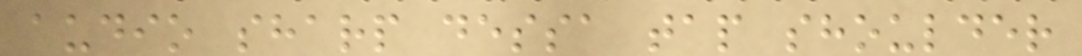audio sharp dessa tap shoulder
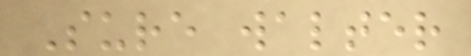Sure walter
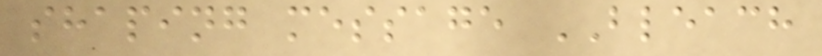shaping message BLEACH
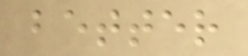better
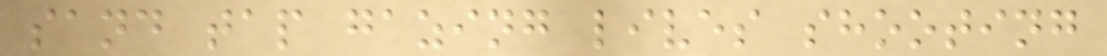sand tap gazing lives shooting
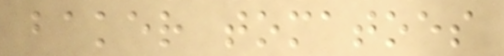baker tomatoes
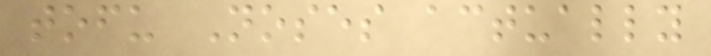tofu Noses actually
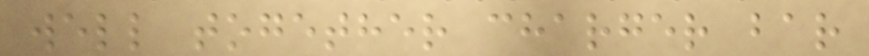well together charger bar
